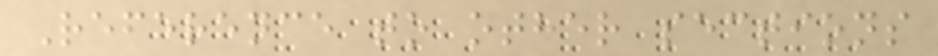Reference to other sections
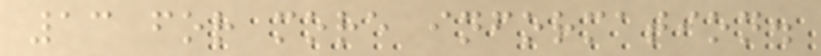13 for more information.
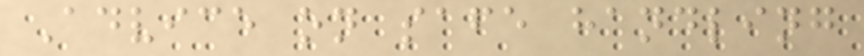Advice on safe handling
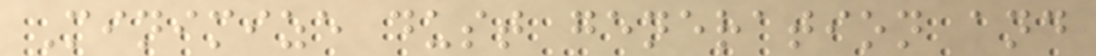Minimize dust generation and
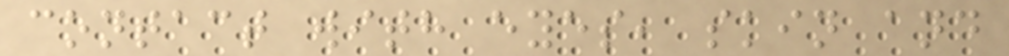contact with eyes, skin and
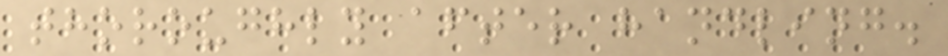thoroughly after handling.
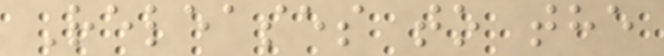Releases to the
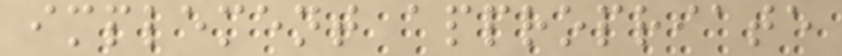implement appropriate
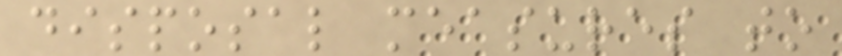disposal measures to
